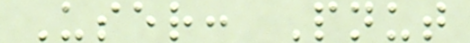User: Pnut
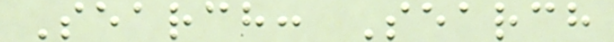Search: Search
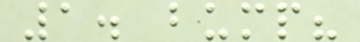1. bump?
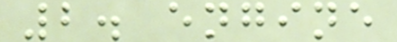2. engine
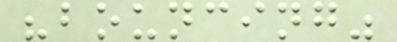"bouncing"
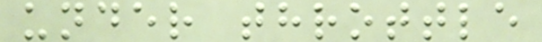under throttle
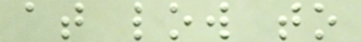at low to
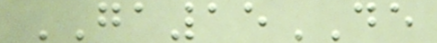GA15DE
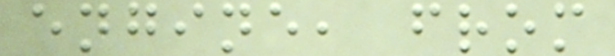engine, from
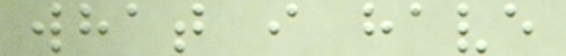what i have
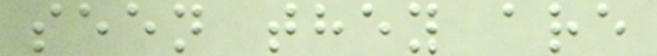seen they are
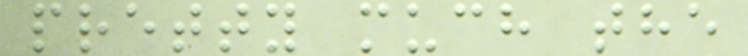pretty much the
